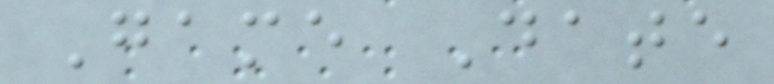Game Date
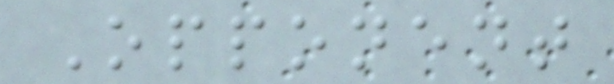Opponent
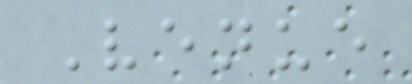Venue
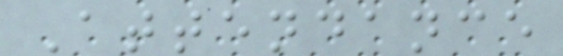Attendance
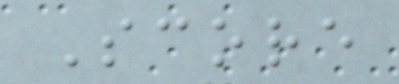Score
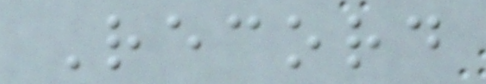Record
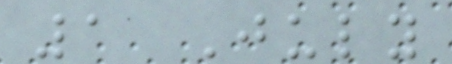1 July
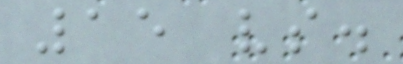15 vs.
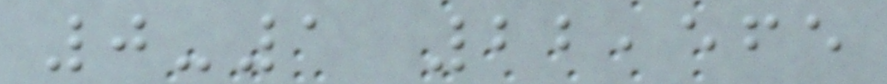0-1 22,565
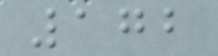172
